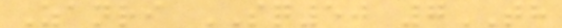Zanri SQ50 7TH
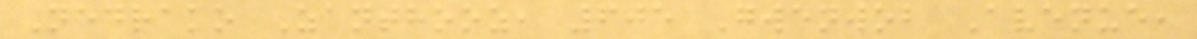Nedrako Zanthooz, 605 Gwenwob Avenue,
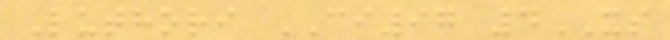Luthori CI97 4XS
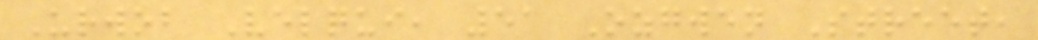Urwob Velqui, 51 Ozgwen Street,
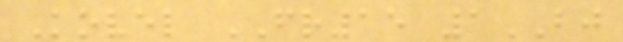Kovel FR15 1BJ
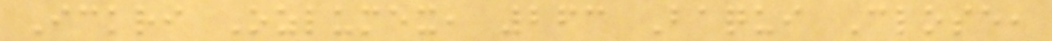Ickri Ozlumex, 263 Baqui Close,
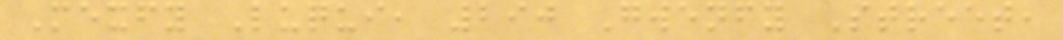Mexfy Luqui, 290 Gwenfy Street,
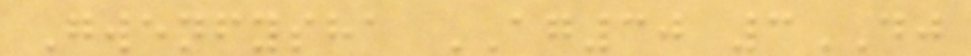Gwenfysha AG30 3DJ
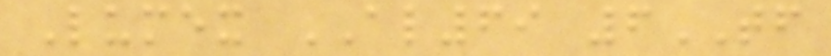Lumex AL69 6TF
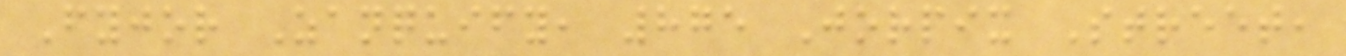Fyjor Zanquify, 875 Jorpix Street,
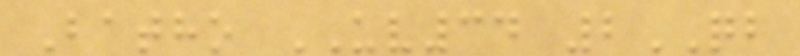Batho UV34 2QB
